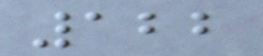122
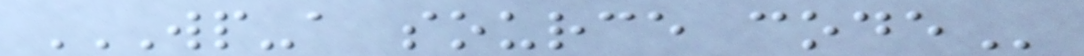WP-A SOURCE CODE
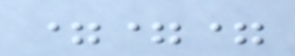===
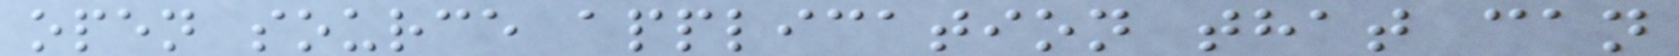open source application that can
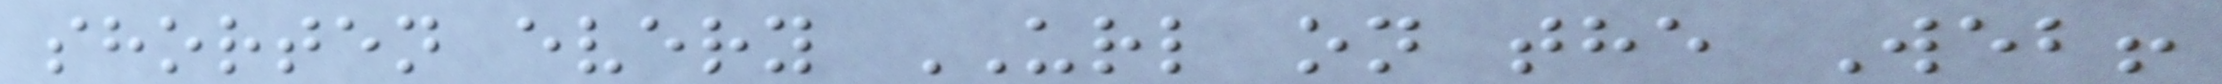shorten every URL on the Web!
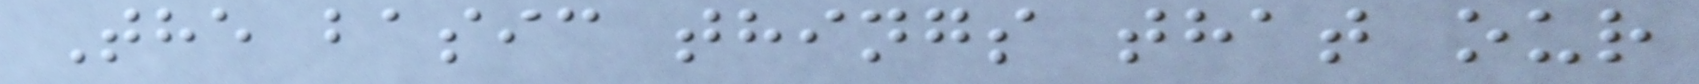The basic things that our
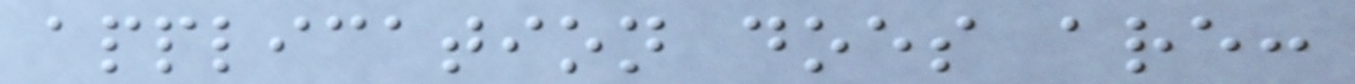application does are:
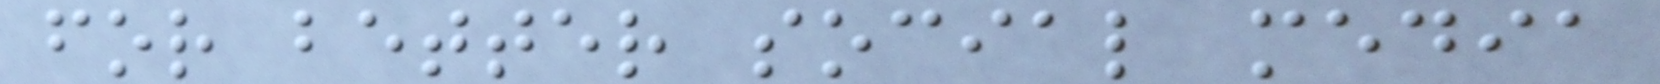for better social media
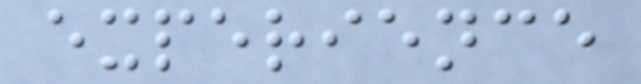experience
